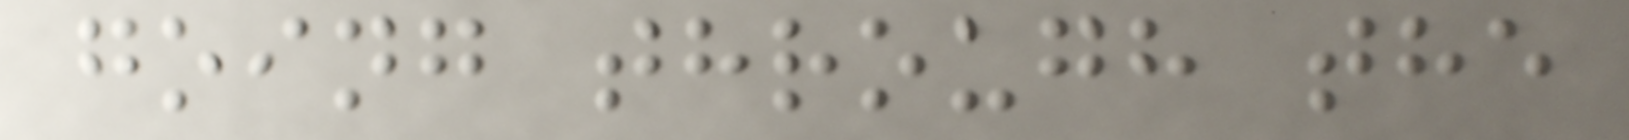going through the
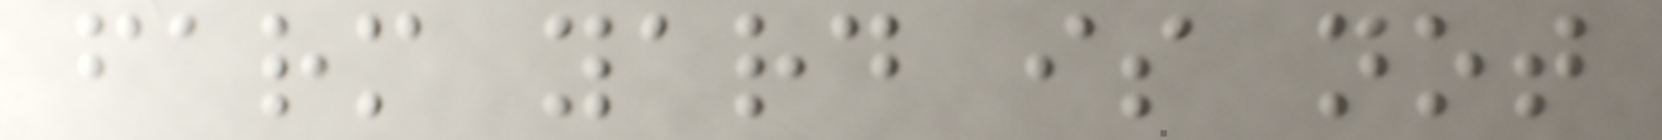farm yard is not
